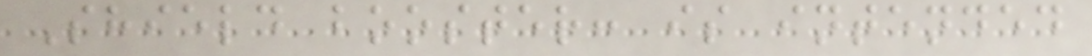Shield booster: is intended
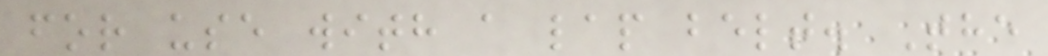for use with a lap belt. The
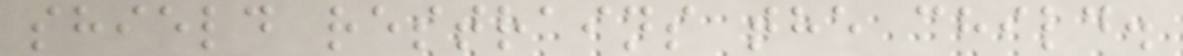shield restrains the child.
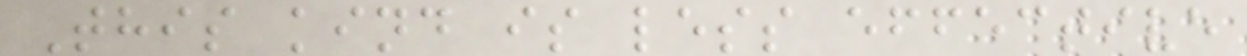This kind is less effective
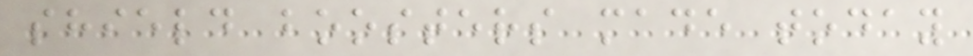shield boosters made today
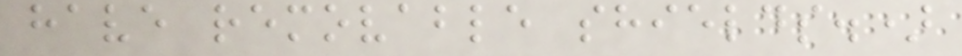have removable shields.)
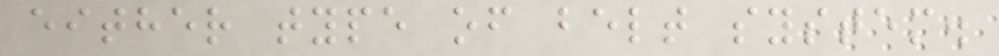either type of belt system.
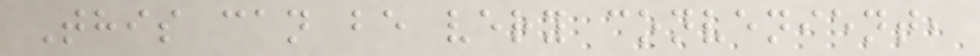This can be very convenient,
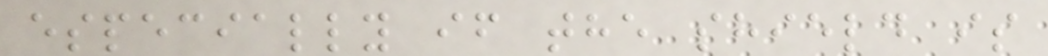especially if the shield is
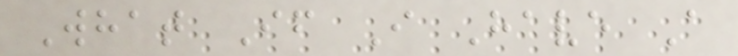What If I Have A
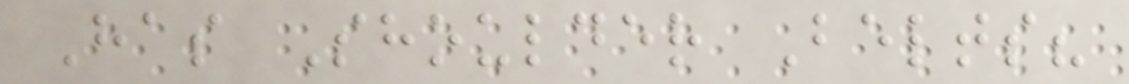Has Shoulder Belts?
